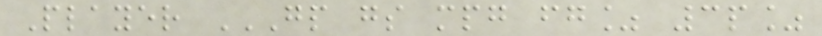Player GP GS MPG FG% 3P%
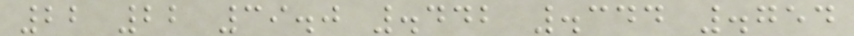22 22 39.0 .442 .344 .754
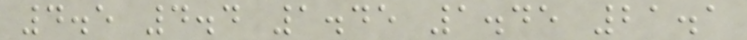4.5 4.4 1.45 1.45 21.1
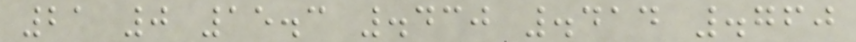21 0 15.3 .430 .414 .760
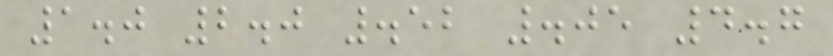1.0 2.0 .52 .05 4.7
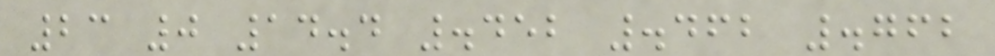23 0 14.4 .452 .462 .762
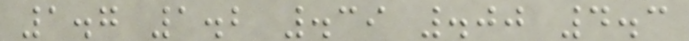1.7 1.2 .39 .00 4.3
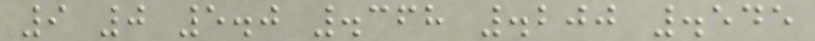9 0 5.0 .368 .200 .545
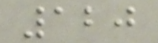120
